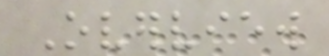Overview
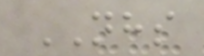NHS
